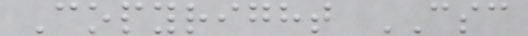Copyright CSC
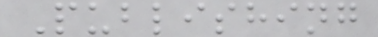Publishing
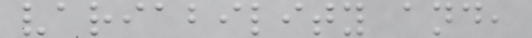variability and,
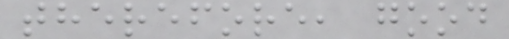therefore, good
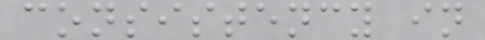consistency in
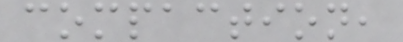compaction,
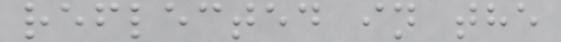reflected in the
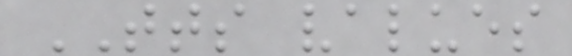TTS values
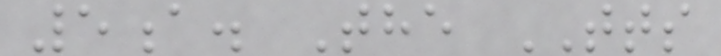5a. The TTS
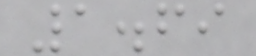1.69
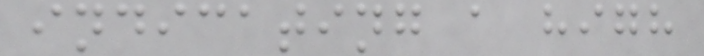indicating a high
